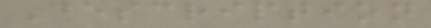Description
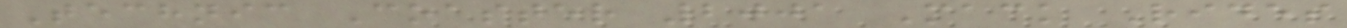Technic Coaster 2001 Mack Rides
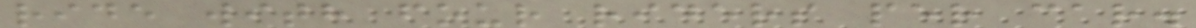ride with four riders per car.
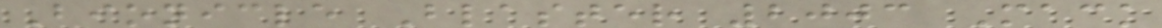Bionicle Blaster 2003 Mack
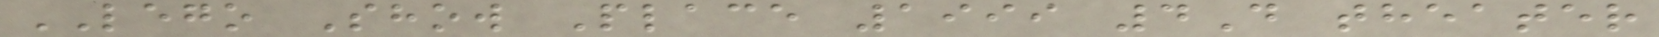LEGO Show Place 1999 4D theater
